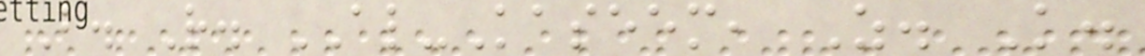B. R. AL-Kaseem, Z. K.
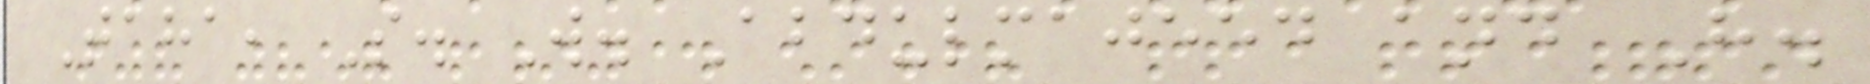Taha, S. W. Abdulmajeed and H.
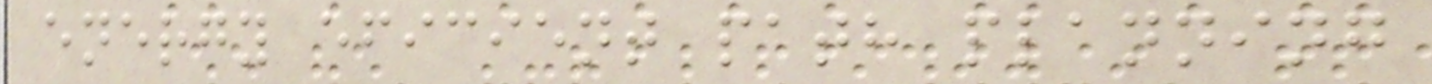energy eficient path planning
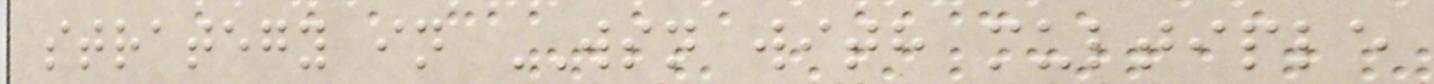strategy in WSN with multiple
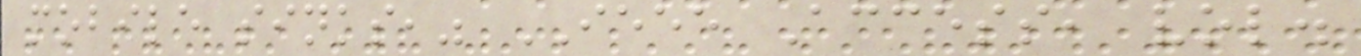mobile sinks," IEEE Access, vol.
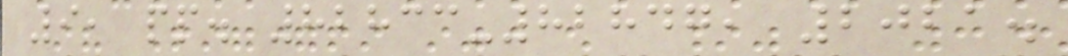9, pp. 82833-82847, 2021.
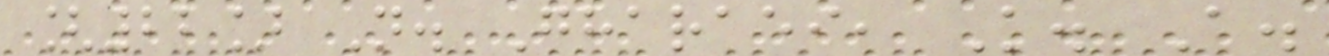[22] N. Gharaei, K. A.
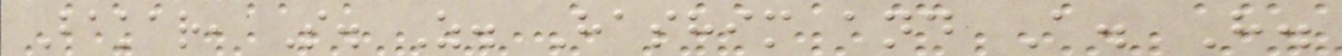Bakar, S. Z. Hashim and A. H.
